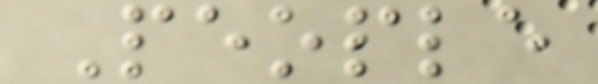People
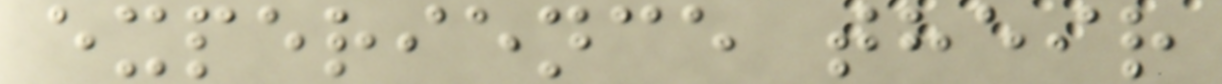experience their
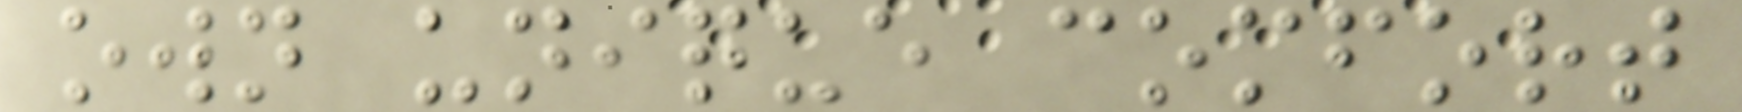own unique comfort
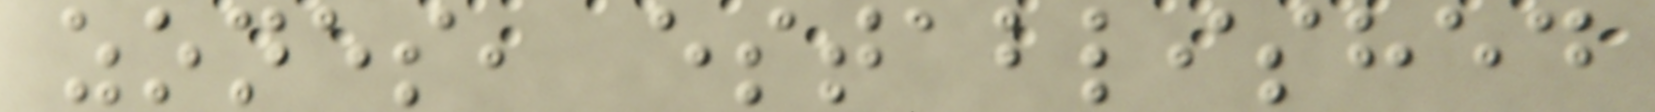zones, established
